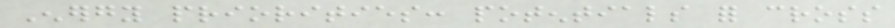Energy priorities: potentials for cross
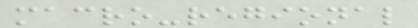macro-regional
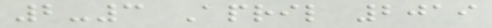2-3 April 2019
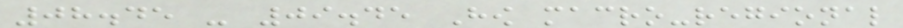08.45 - 09.45 How macro-regional
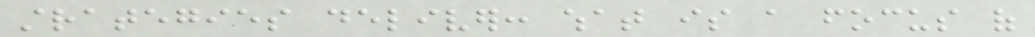strategies deliver: what is a focus of
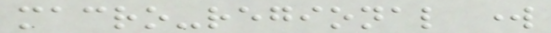macro-regional work
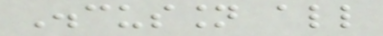Discussion all
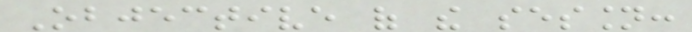Objective of the session:
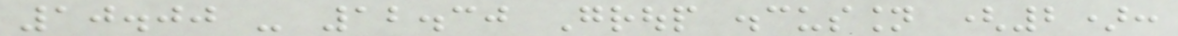10.00 - 12.30 Group discussion (2):
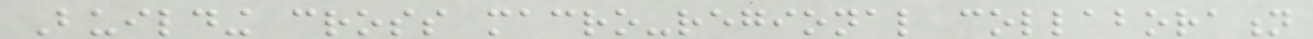Building cross macro-regional collaboration
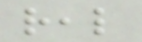real
